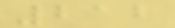212
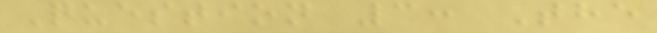Question 3: The
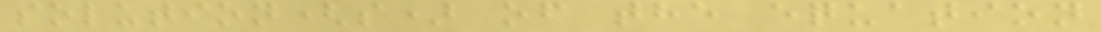solution(s) of the equation
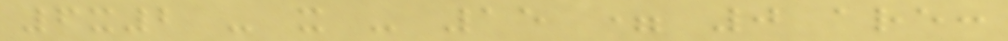6x2 - x - 15 = 0 are:
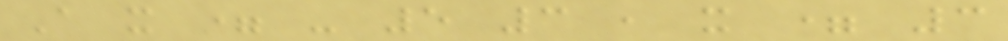A x = - 5 3 , x = 3
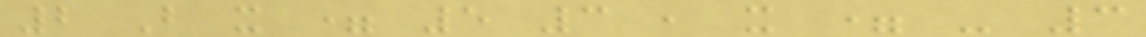2 B x = 5 3 , x = - 3
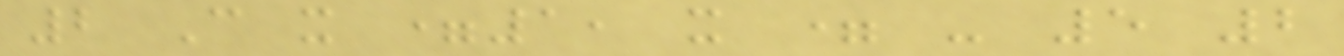2 C x =1, x = - 5 2
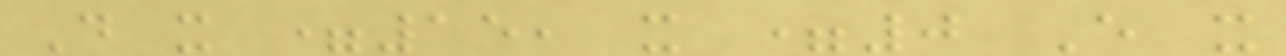D x =15, x =0 E x
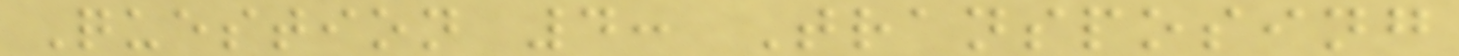Question 4: Transposing
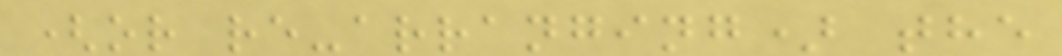(or re-arranging) the
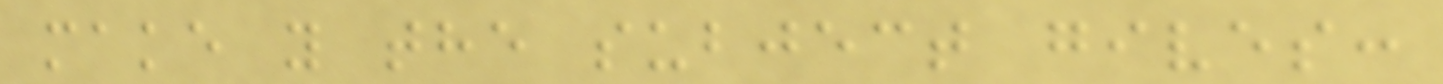make y the subject gives:
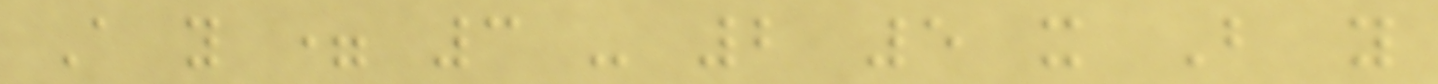A y = 3 - 2 5 x B y
